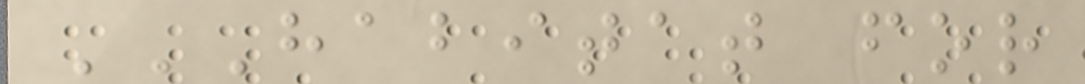HABITAT FOR
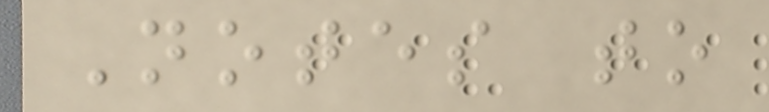Notes to
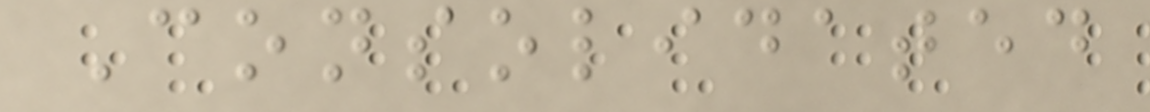Consolidated
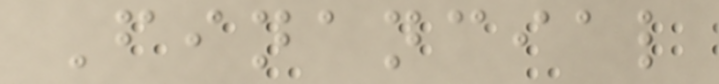Financial
